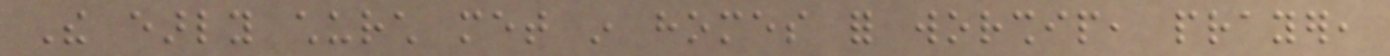The early church met in homes for worship, prayer,
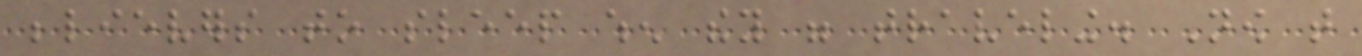believers to sleep when they were traveling. Now that
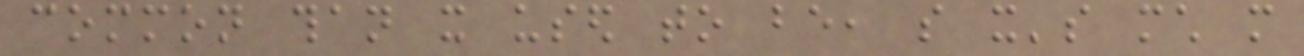common than it used to be, so it's much more
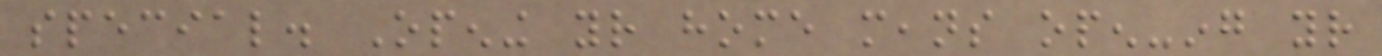special. Opening your home means open-ing your
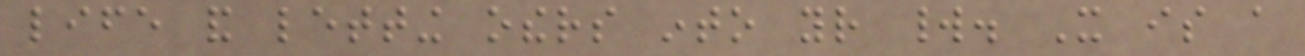life and letting others into your world. It is a
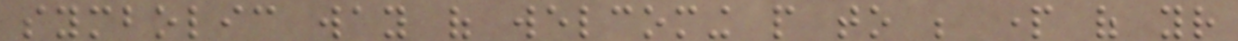symbolic way of welcoming people to be part of your
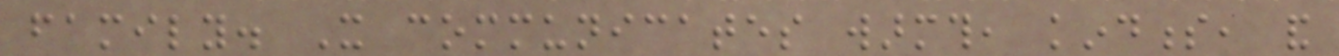family. It communicates warmth, kindness, and
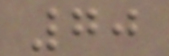70
